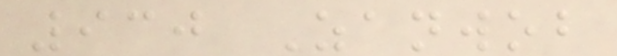930 Zanwob
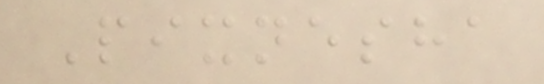Pixnesha
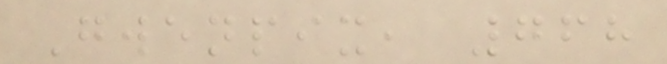Gwenpix, 768
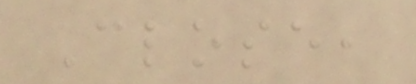Close,
